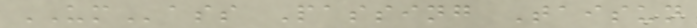UMass Passing Taisun
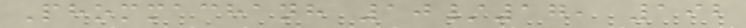Phommachanh 10/17, 192
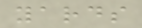yards
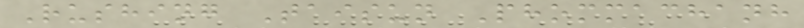Rushing Taisun Phommachanh
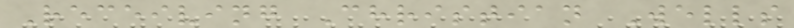Receiving Christian Wells
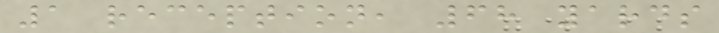1 reception, 68 yards
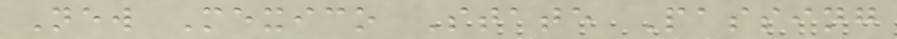New Mexico State Passing
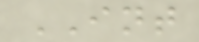INT
